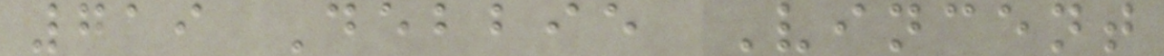719 Debbie Vincent
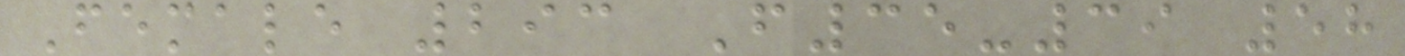Female 293 F35-39 58
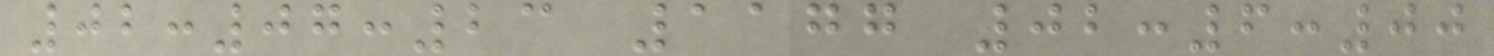02:07:23 1177 02:6:00
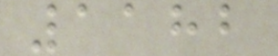1182
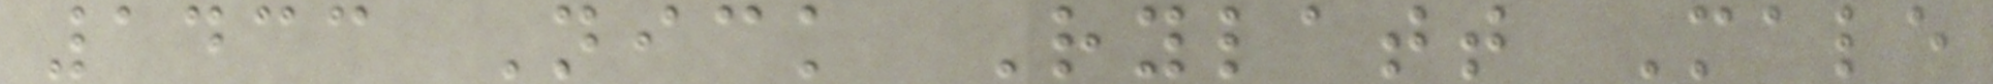1433 Nick Rylatt Male
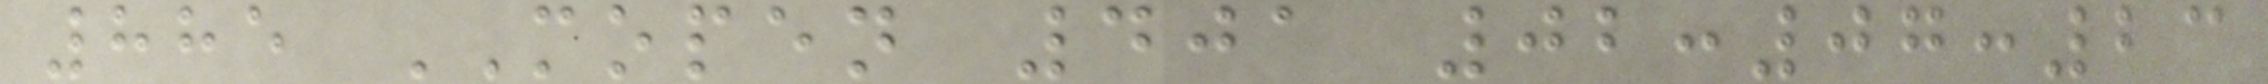885 MOPEN 401 02:07:23
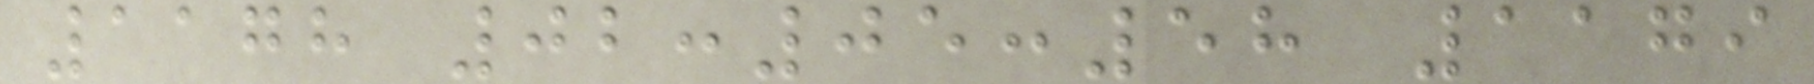1178 02:05:58 1179
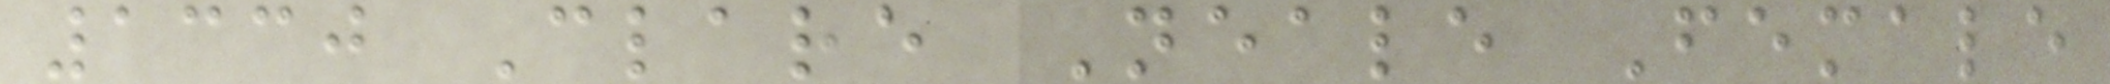1330 Clare Neale Female
